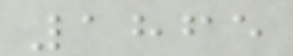1865
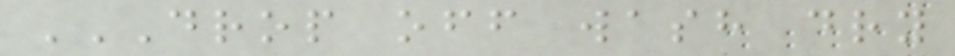DROP OFF WASH DRY
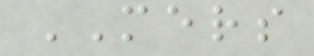MERS
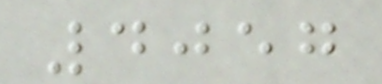4057
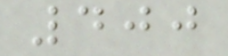400
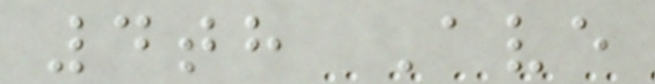4th Ave
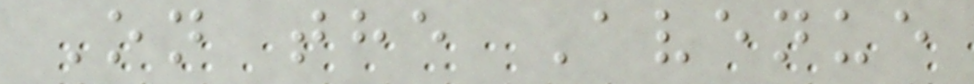On the Avenue
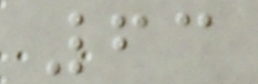63
